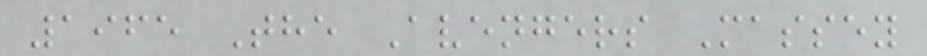1965 The Avengers Massey
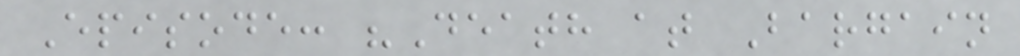Episode: "Death at Bargain
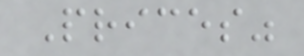Prices"
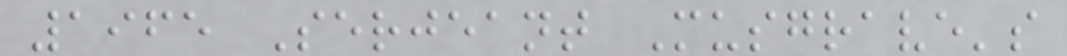1965 Serjeant Musgrave's
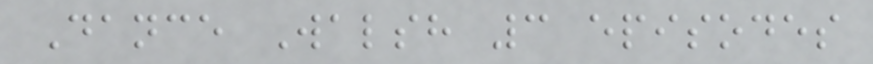Dance Walsh 3 episodes
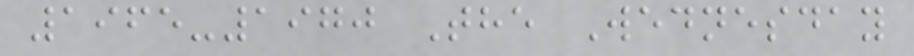1965-1970 The Wednesday
